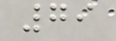79
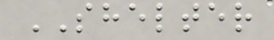SHELTER
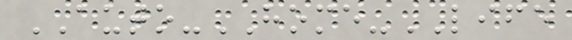AUTO-HOME-LIFE
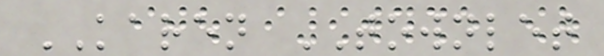KAREN TOWNLET
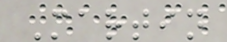Martin
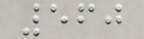560
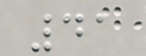41
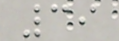39
